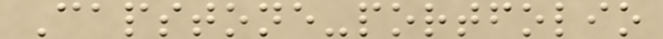Capstone-portfolio
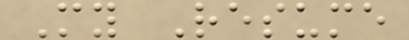My Resume
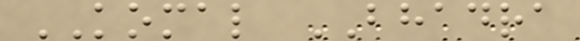KOMAL BHADRA
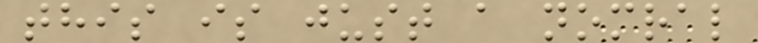this is just a nomral
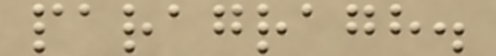paragragh.
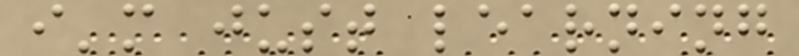i'm just learning
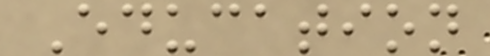Education
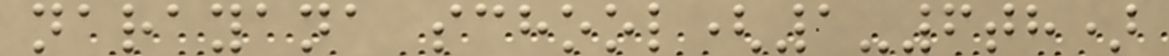narayana school(1-6th)
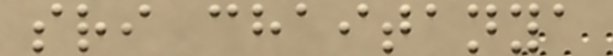sri chaitanya
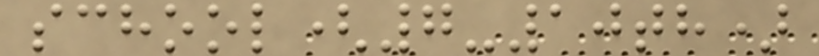school(7-10th)
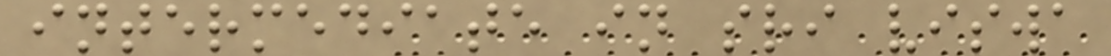intermediate in sri viswa
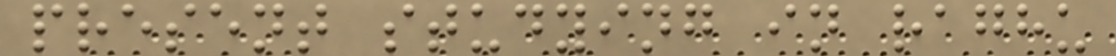present studying in raghu
